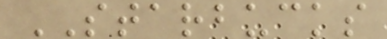STARBUCKS
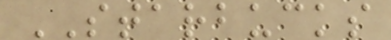STARBUCKS
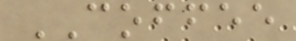COFFEE
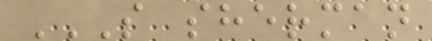S SHERMAN
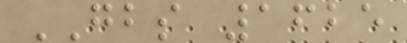GBS 1625
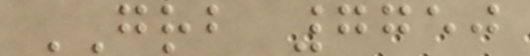GRB 7750
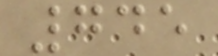745
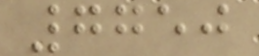7750
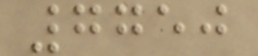7750
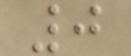0
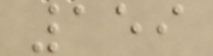159
